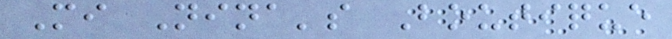Mi Nina's Boutique
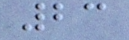23
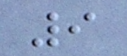9
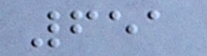651
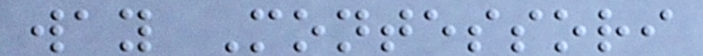way Montessori
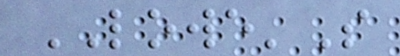LOWE'S
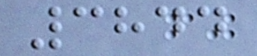3844
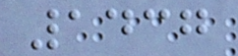1437
